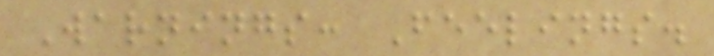Warnings: Feelings.
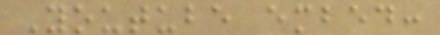Youtube embed:
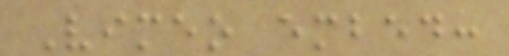Vimeo embed:
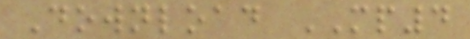Download MP4
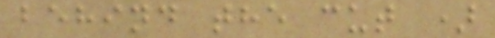behind the cut )
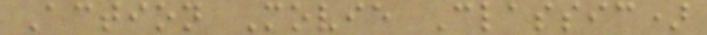Action Movie Classic)
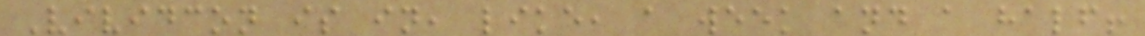Vividcon is in, like, a week and a half!
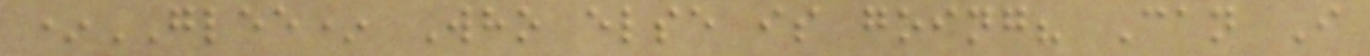*GLEE* Who else is going? Can I
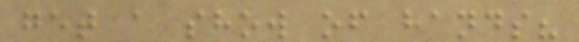get a show of hands?
